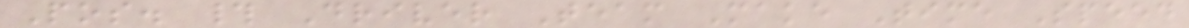Pos. # Driver Team Make Time Speed
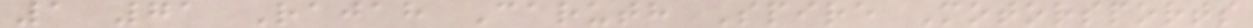1 71 Rajah Caruth Spire Motorsports
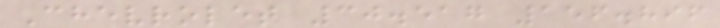Chevrolet 30.517 156.896
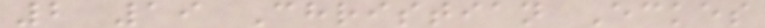2 19 Christian Eckes
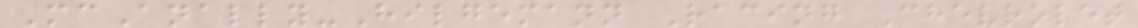McAnally-Hilgemann Racing Chevrolet
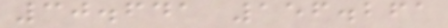30.641 156.261
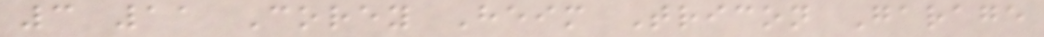3 11 Corey Heim Tricon Garage
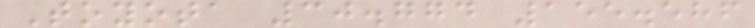Toyota 30.774 155.586
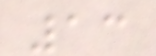13
